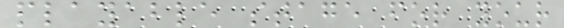playable stage for your
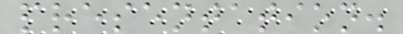presentation.
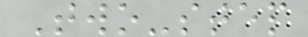Two-step
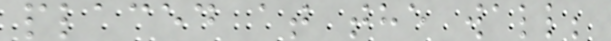placed at the wall;
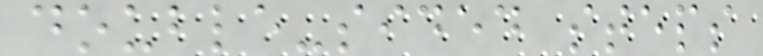double-sided steps
